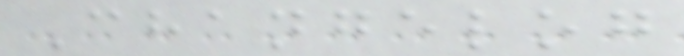Changelog
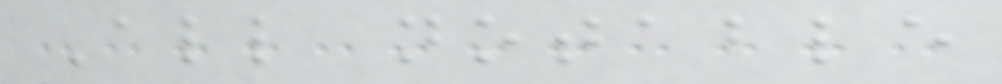All notable
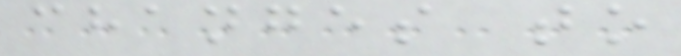changes to
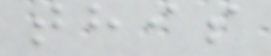this
